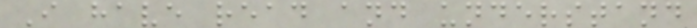I have read and understand
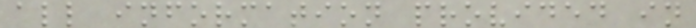all information provided in
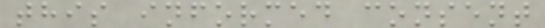this informed consent
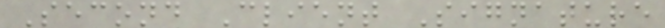Second Client Signature
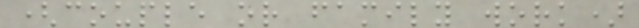(couple or family work)
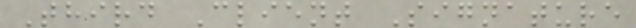Third Client Signature
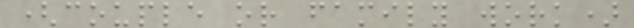(couple or family work)
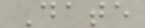Date
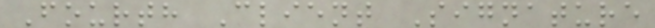Fourth Client Signature
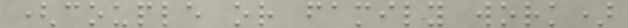(couple or family work)
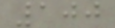100
